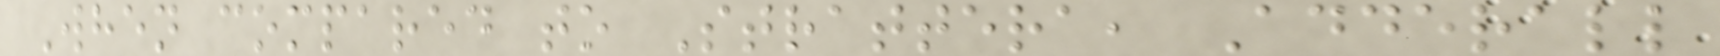When compared to Strattera, Adderall
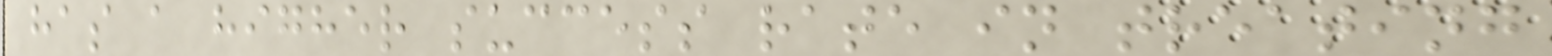has a higher success rate in treating
